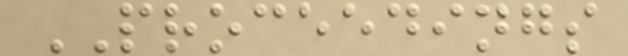PROCEEDINGS
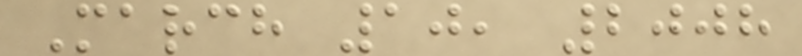March 10, 2008
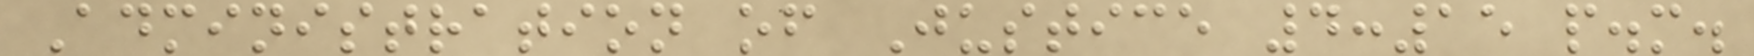Administration of Justice 4:15 p.m.
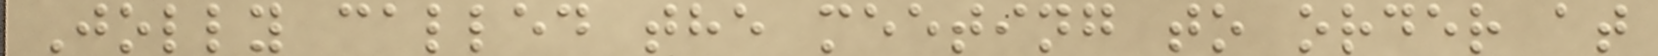Jolly called the meeting to order at
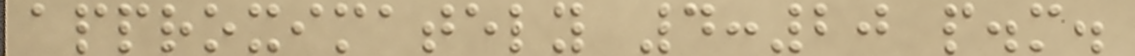approximately 4:20 p.m.
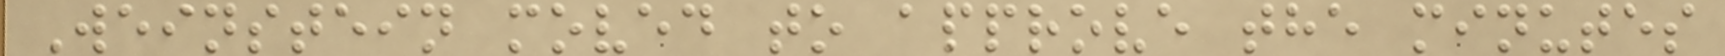Weinstein moved to approve the minutes
